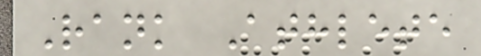Rank Athlete
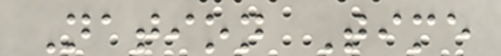Nation Time
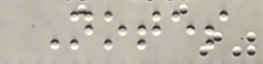Notes
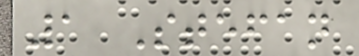1 Stefan
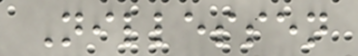Nillessen
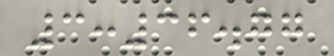3:36.77
